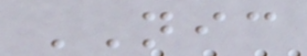NIC
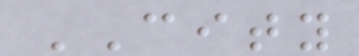CITY
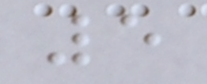5
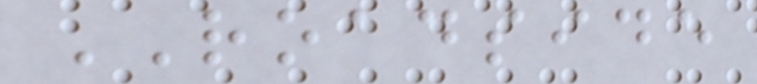ROADSIDE
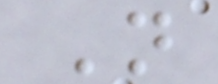N
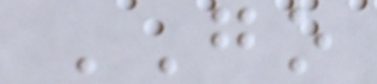GO
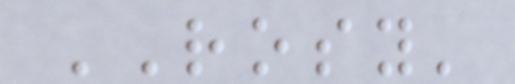ROSY'
